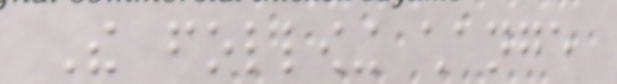The following change
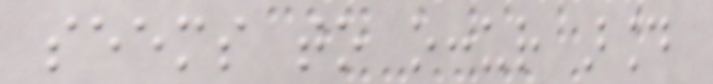seems to occur around
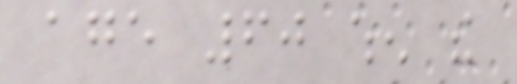age 60 when the
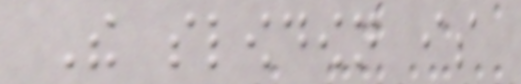The slowdown is
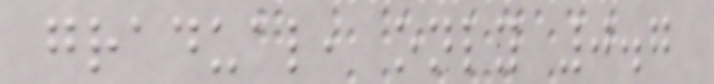gradual, only 0.7
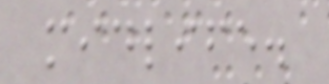midlife.
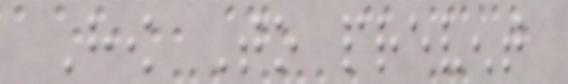How To prevent
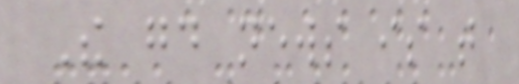The good news is that
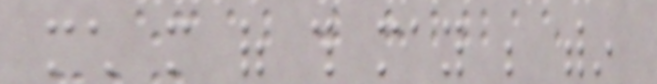much more of this may be within
